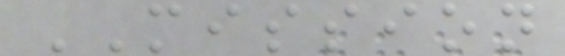MISSION
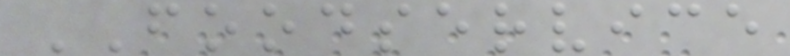FOODSERVICE
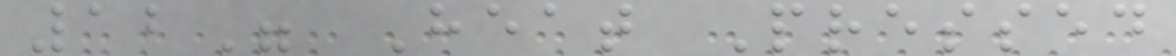12" Heat Pressed
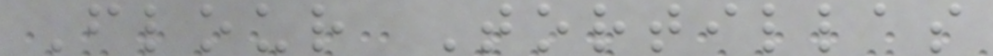Flour Tortillas
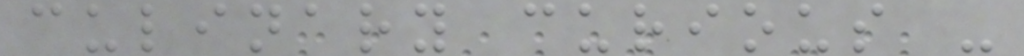culinary curious -
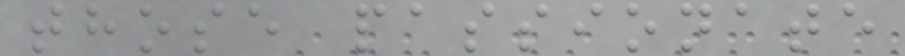those passionate
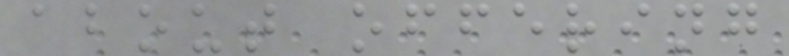about offering
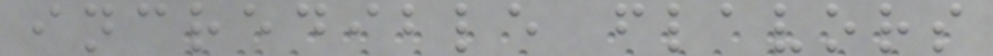incredible flavors
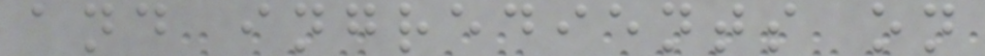and ingredients on
